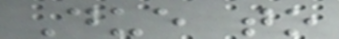Due to
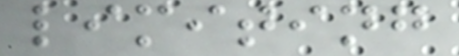limiting
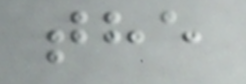the
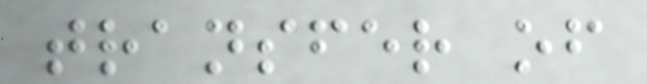transfer of
